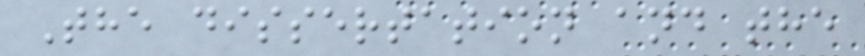The dissertation and the
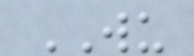WU
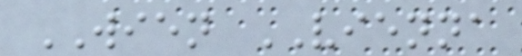WIEN VIENNA
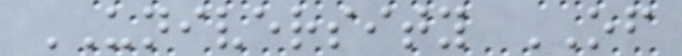UNIVERSITY OF
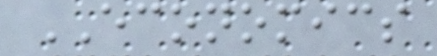ECONOMICS
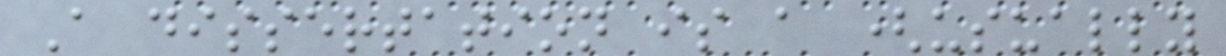A dissertation is a (usually
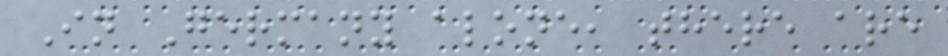In Germany alone, there are
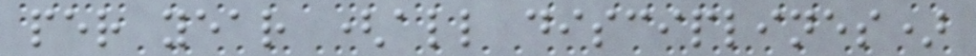per year (all disciplines)
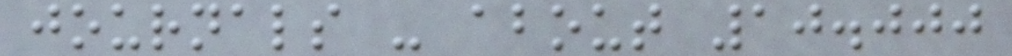journals - about 10.000
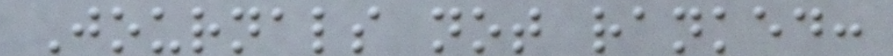Journals not ranked:
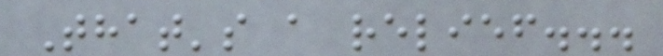That's a relief...
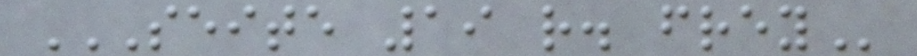SEITE 19 R. FREY
